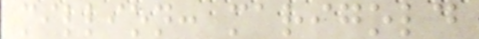million: marigold
